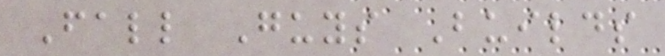Fall Guys Builds
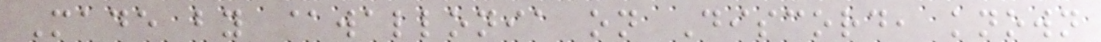Made by @wallonia on Discord, known
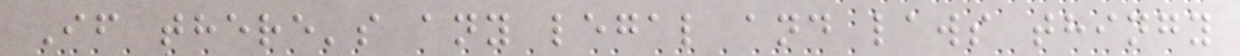If there's any legal and laws thingy
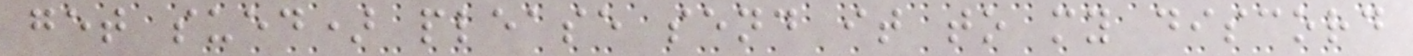get sued) please send it to my discord
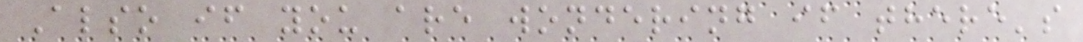Also if you are wondering if there's
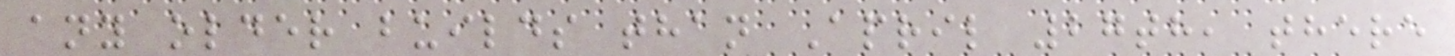any older builds than April 27th, there
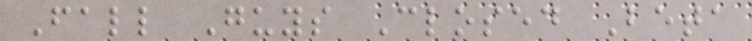Fall Guys Closed Beta
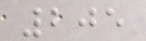205
